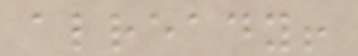already!
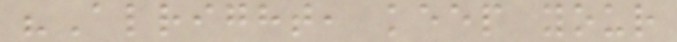"Alright, keep your
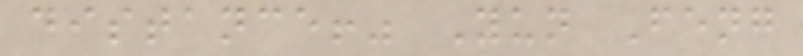distance!" Yun Feng
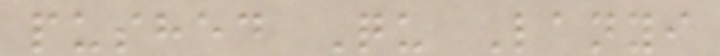pushed Qu Lanyi
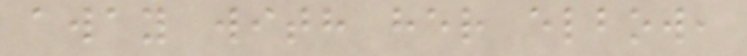away with her elbow,
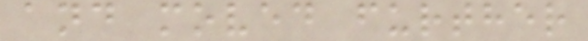and moved further
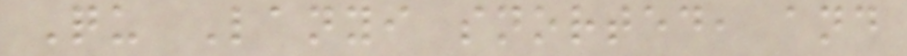Qu Lanyi snorted, and
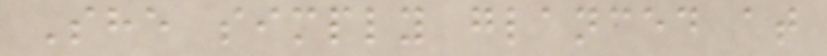She simply glanced at
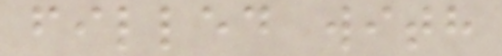filled with
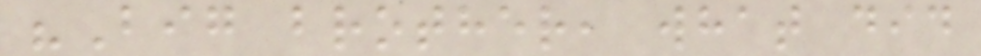"Big brother, what did
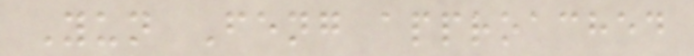Yun Feng approached
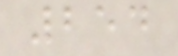254
